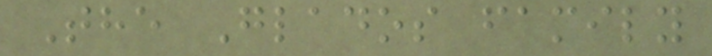The Glados family
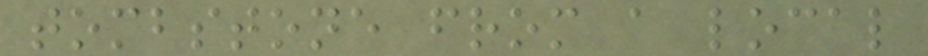tombstone from a local
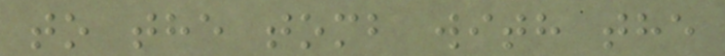to the tomb with the
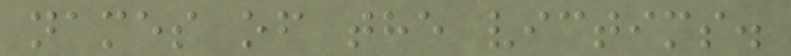names of the victims.
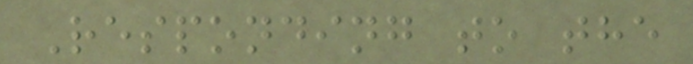Responding to the
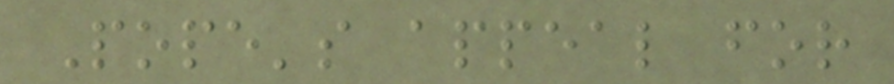Pope's appeal for
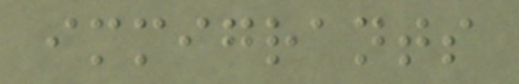immigrants
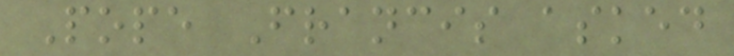Pope Francis asked
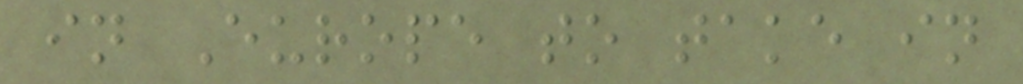in Europe to take in
